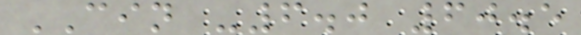CIN -6.0 60.5
